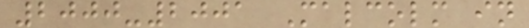2000-2001 Malcolm in
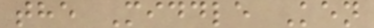the Middle Ken
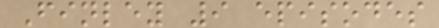Finley 9 episodes
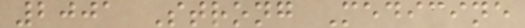2001 Strong Medicine
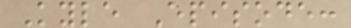Kyle Episode:
